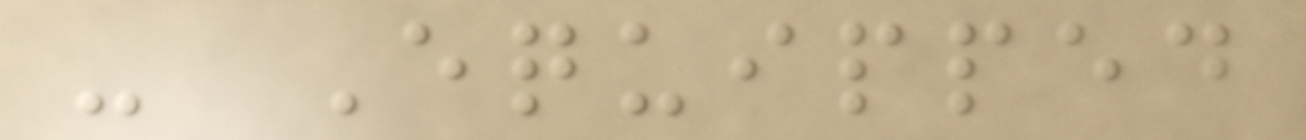- Equipped
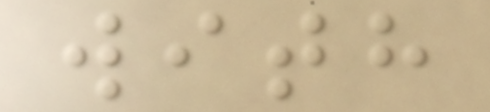with
